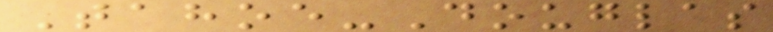Tahoe-Douglas
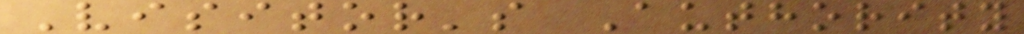Visitor's Authority
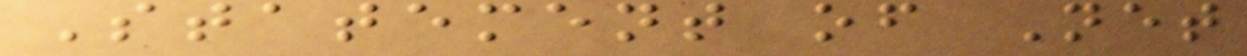Statement of Net
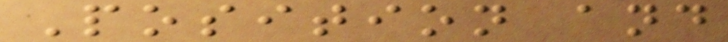Position and
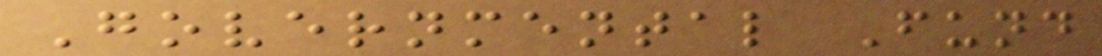Governmental Fund
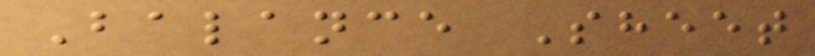Balance Sheet
